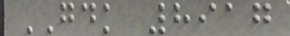GDK 8917
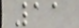11
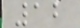12
